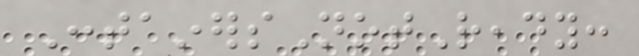ContainersNotReady:
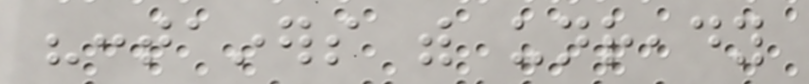"containers with unready
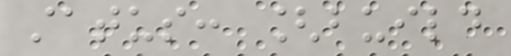status: [build
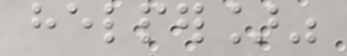helper]"
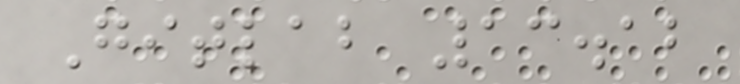Gitlab 13.12
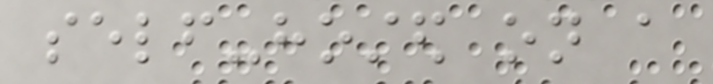self-hosted on a
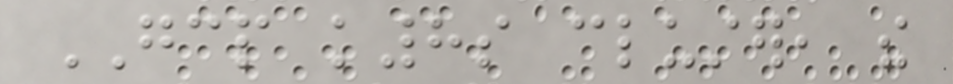GCP k8s cluster, the
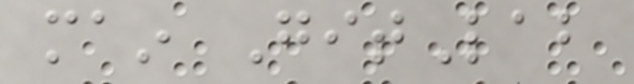main GitLab
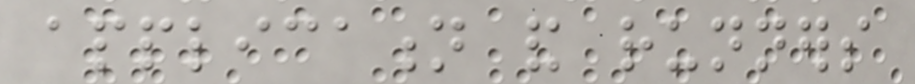application and runners
